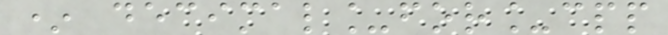* decimal_for_cpp
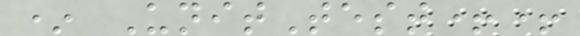* UnitTest++
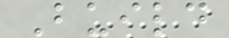Build
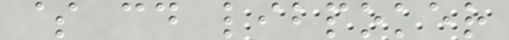$ cd libpoker
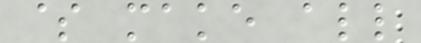$ make all
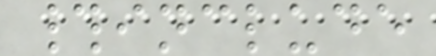#include
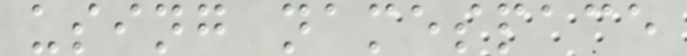using namespace
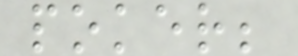poker;
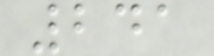241
